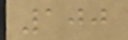100
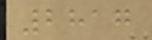2817
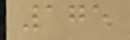175
